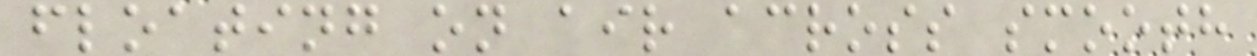floating on air across smooth
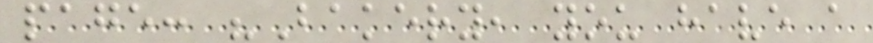page: "Bakery, you have a
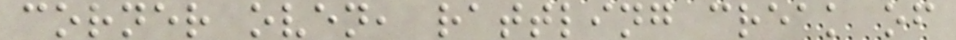corner oven, rattling creak of
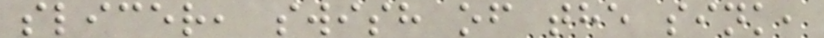slicer, swish of the sink,
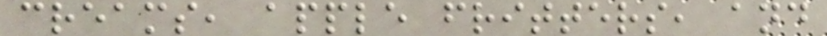creams, apple fritters, and
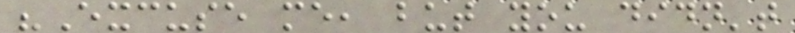"Excuse me, but you didn't
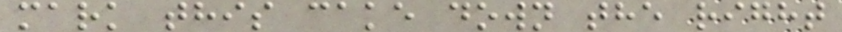mark this cake down the right
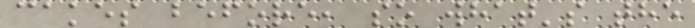cakes before, so what's the
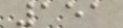151
